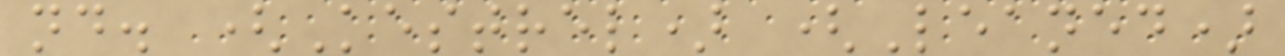nd. (Kestrel) (Leaned)
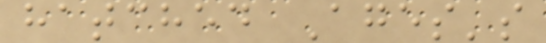hatched Ages's
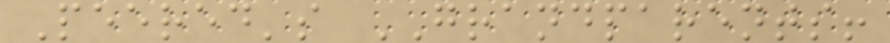Peered's GRANDPARENTS!
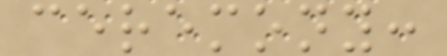ceremony:
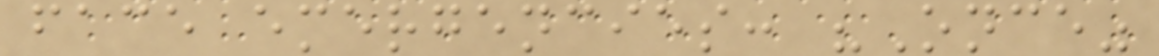face emergencies: "Once"
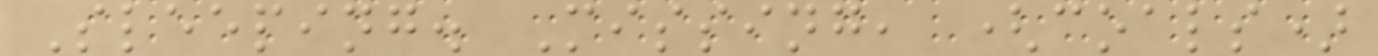Sleeping. Missing, (coals)
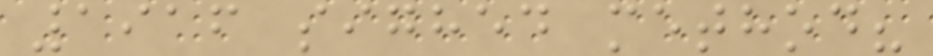1916 sighed method?
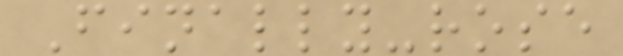Finally-rose
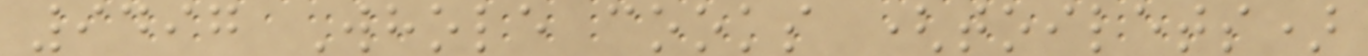9497 Whole cooks (toilets)
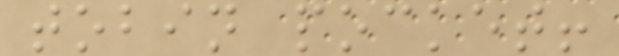tobin pocket!
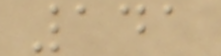141
